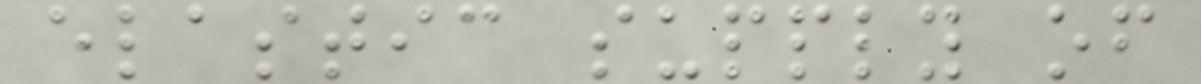elastic supply of
